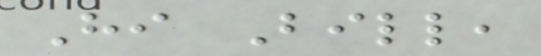Hi Bill,
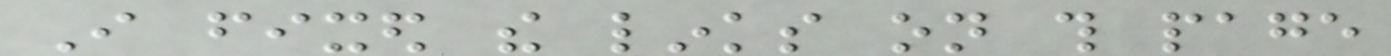I fixed the links on this page
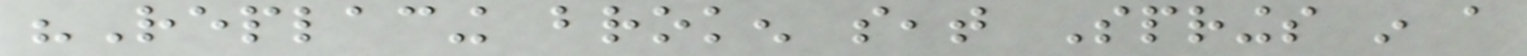"Replacing broken seat Springs in a
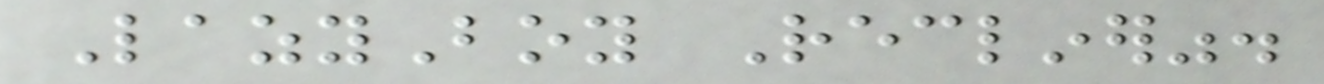LazyBoy Recliner".
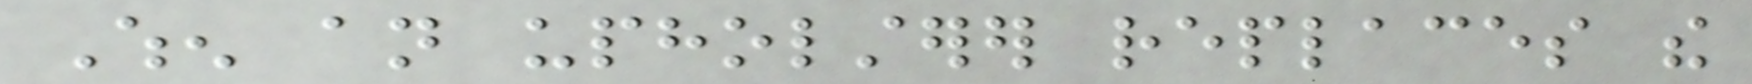When an upholsterer replaces the
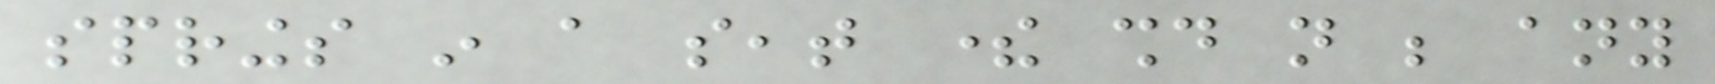springs in a seat there should not be any
